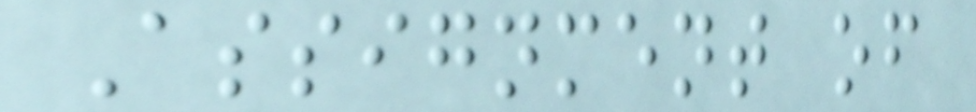Assignment of
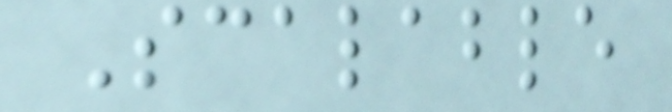Scalable
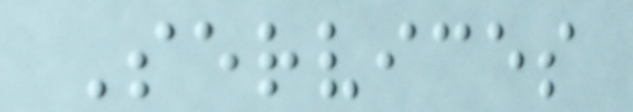Services
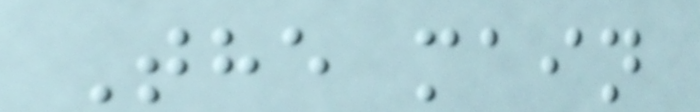The main
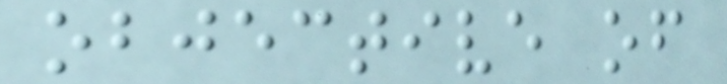objective of
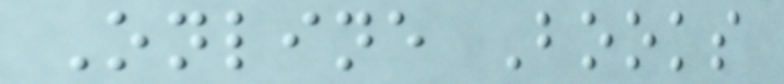Online Books
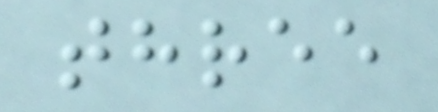three
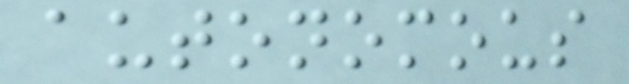autonomous
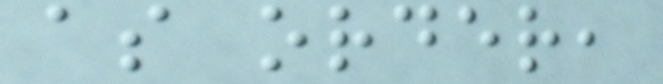as order,
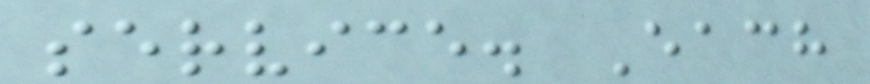service. Each
